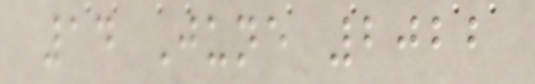14 June 2022
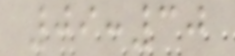09:30
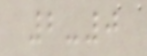2-0
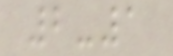2-1
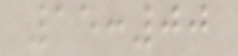15:00
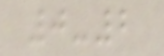0-2
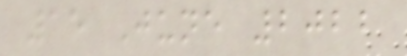15 June 2022
